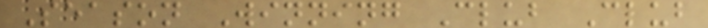Season Winning Club Club
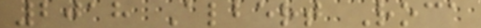2018 Albert Roca
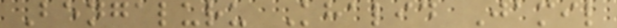Bengaluru Khalid Jamil
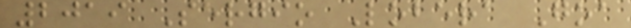2019 Sergio Lobera Goa
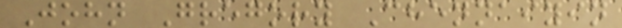John Gregory Chennaiyin
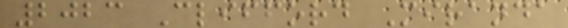2023 Clifford Miranda
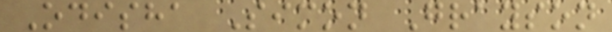Odisha Simon Grayson
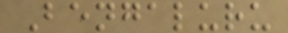Bengaluru
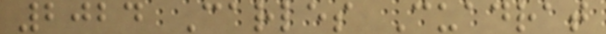2024 Carles Cuadrat
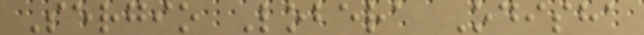Sergio Lobera Odisha
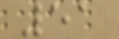51
